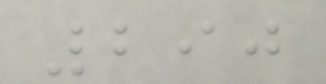290
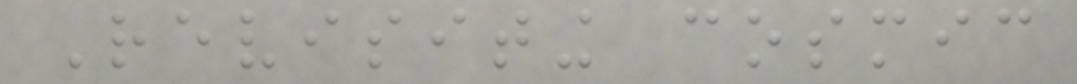Revisiting cosmic
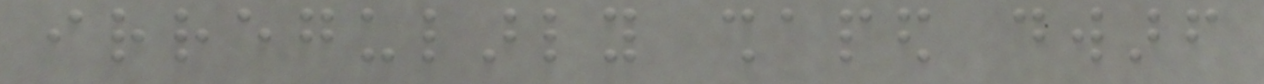irregularly shaped dwarf
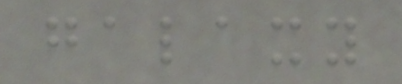galaxy
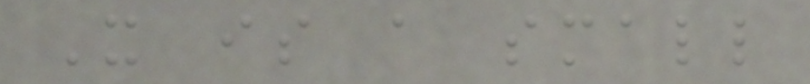It is a small
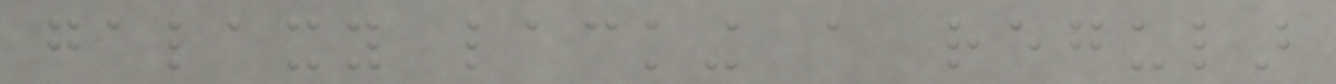galaxy lacking a regular
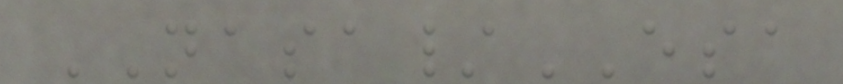NASA/ESA
